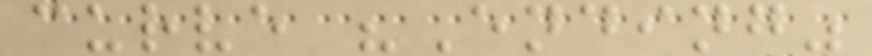curve "Ending"
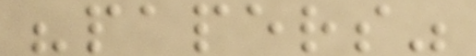"papers"
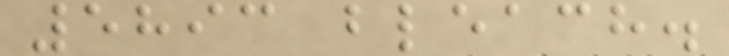5893 bleach.
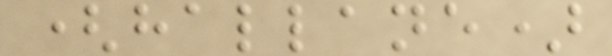(hallane)
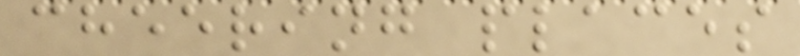cheering places
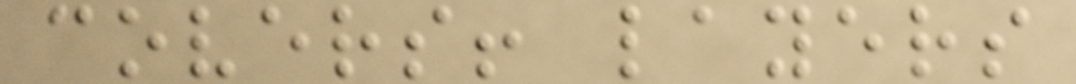covers! layers
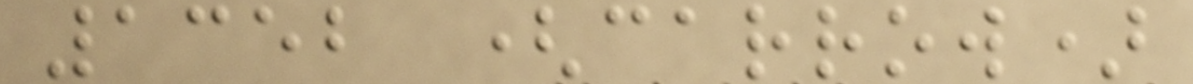1352 (carrow)
